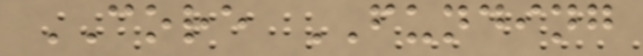CORE FUNDING
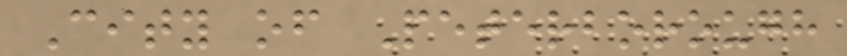City of Peterborough
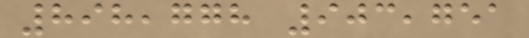898,778 903,751
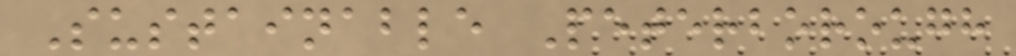Sustainable Peterborough
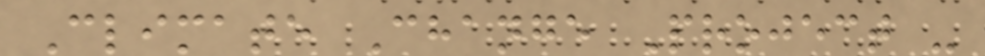Climate Change Project -
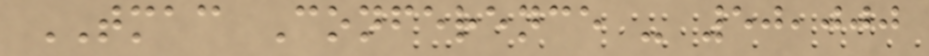TMAC Conference - 50,000
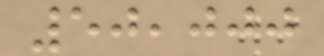50,000
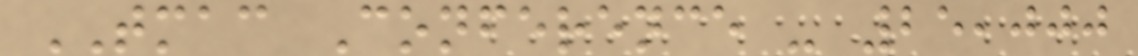TMAC Conference - 25,000
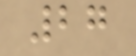27
